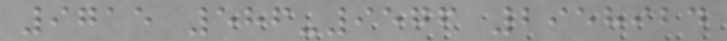9715 586-9576 2958924
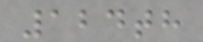124th
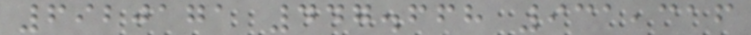6920171 447.668 931,316
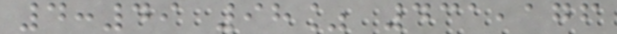4:49 98% 431,176
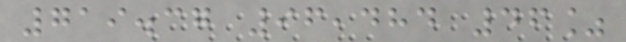719.37 96,484 46%
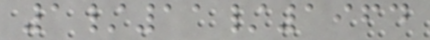1/11/1964
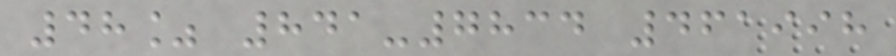48% 841-7834 461998
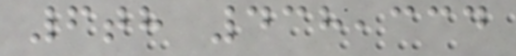6th 438,334
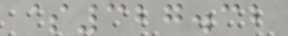$327.32
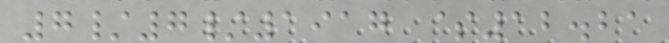7/7/1917 $12.21
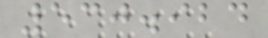530.924
